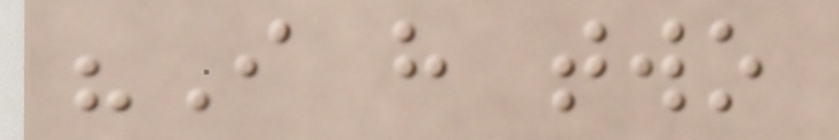"I have two
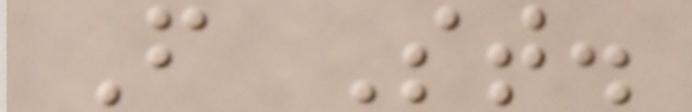From St.
